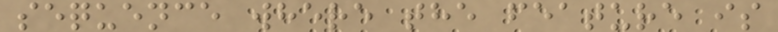sequence where the feature is
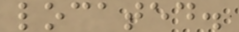located.
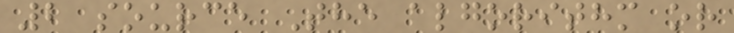2 source The algorithm or
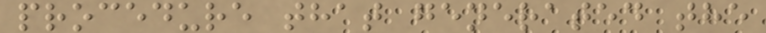procedure that generated the
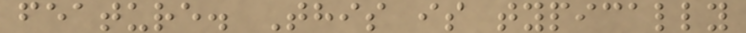feature. This is typically
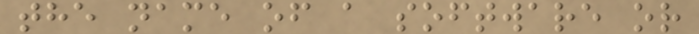the name of a software or
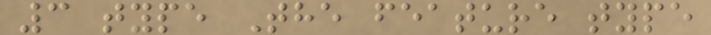3 type The feature type
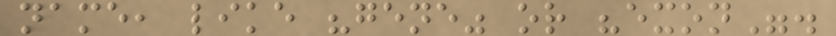name, like "gene" or "exon".
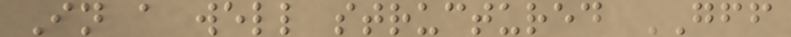In a well structured GFF
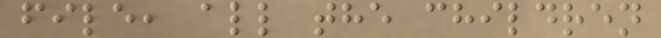file, all the children
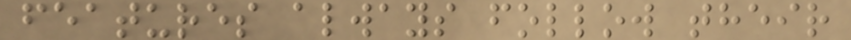features always follow their
